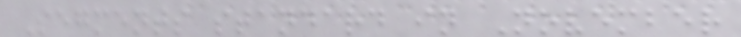Segments standard in November
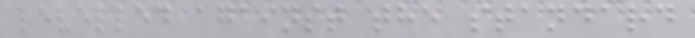levelled against the standard
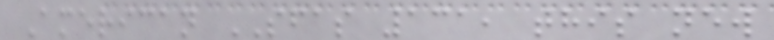American SFAS 131, this new
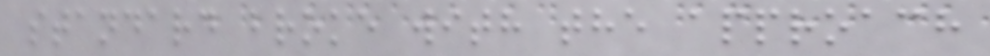standard broke with the approach
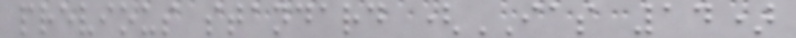previous standard (IAS 14)
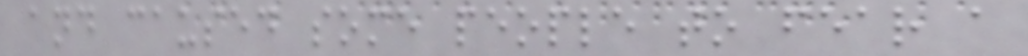and caused some people to fear a
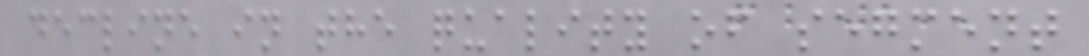decline in the quality of segment
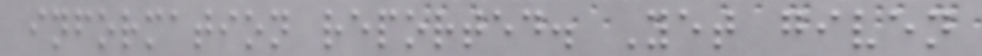information reported. Yet given
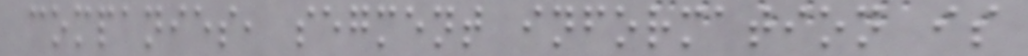companies, segment information is
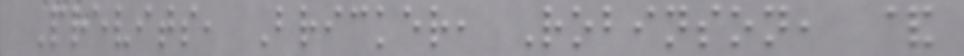Previts, Bricker, Robinson, &
